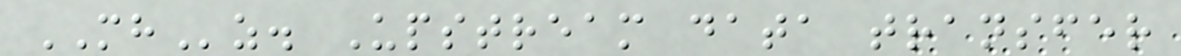MHz. Upstream data transfer
